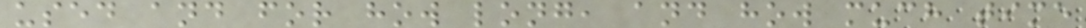used and for how long, and how much time
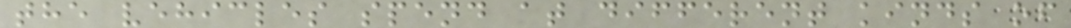the vehicles spend at different kinds of
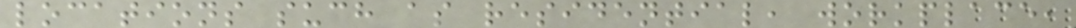locations such as residential, workplace,
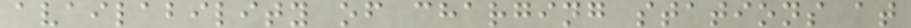availability of charging stations at
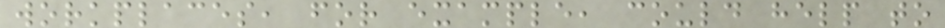workplaces, for example, could help to
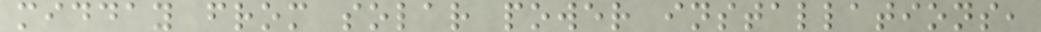midday from solar power installations,
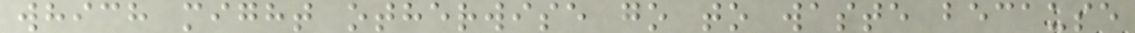which might otherwise go to waste because
